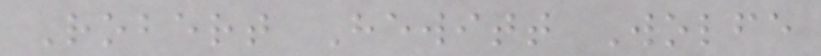Robert Hewitt Wolfe
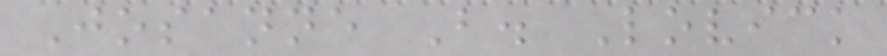Josanne B. Lovick
